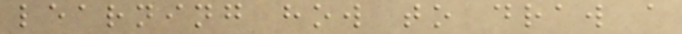learning how to draw a
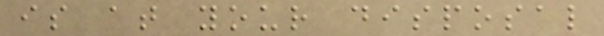is at your disposal
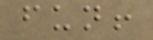fun!
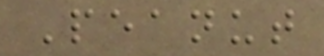Peanut
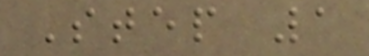Step 1
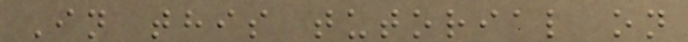In this tutorial on
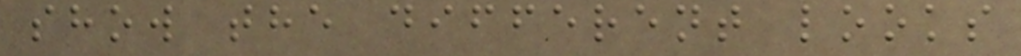show the different looks
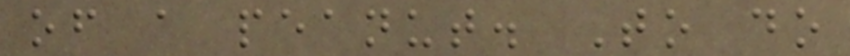of a peanut. To do
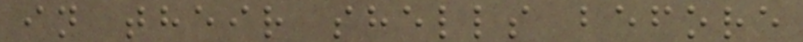in their shells before
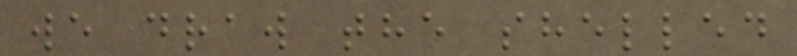we draw the shelled
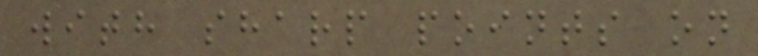with sharp points on
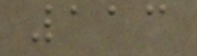113
